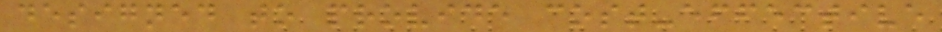designed to provide cost-effective
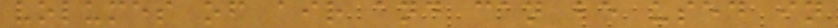volumes of air and can be used in
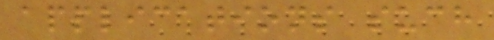applications such
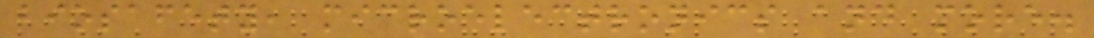biosafety, microelectronics and more.
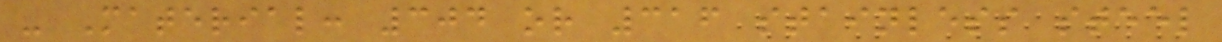- Material: 304 or 316 stainless steel
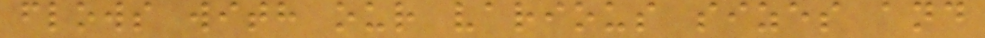flows with our various sizes and
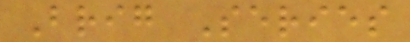Brig Series
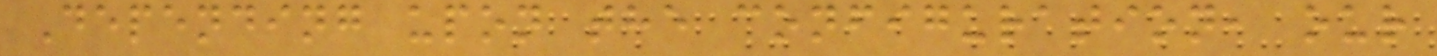Depending upon the configuration, our
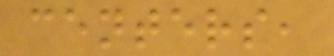centers,
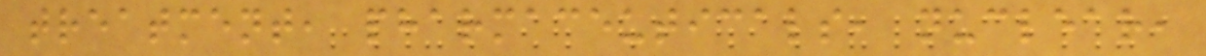treatment, pharmaceuticals, nuclear,
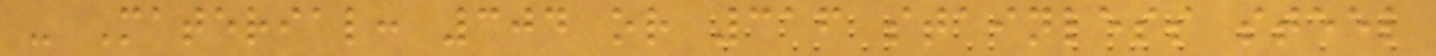- Material: 304 or 316 stainless steel
